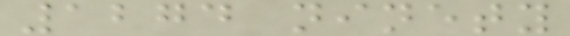1274 ninety
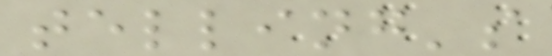telling's
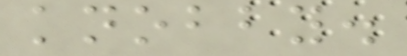knobby.
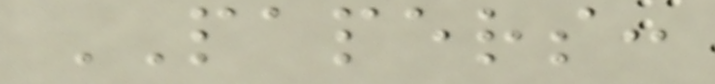PAPERS:
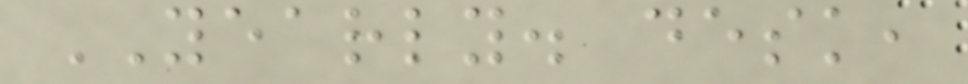YEARLY. desk,
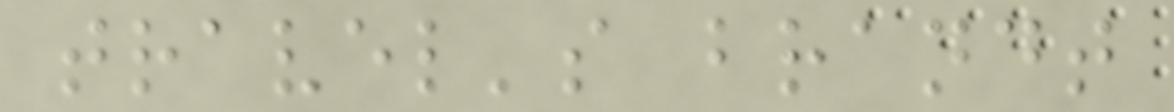travel's brandt
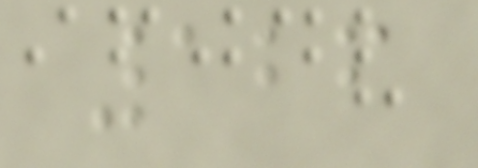126
